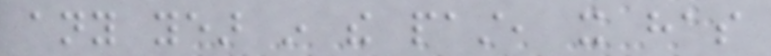any year in the past, it has
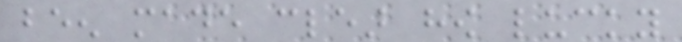been made clear how lucky
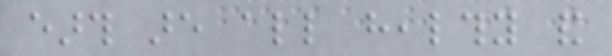earth are all healthy and
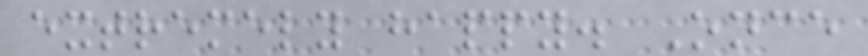extremely happy. Once
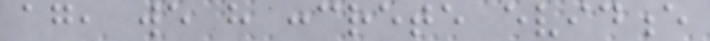again, we have concrete evidence
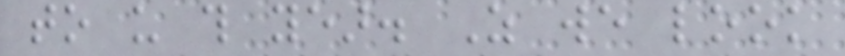to us this year. As we look
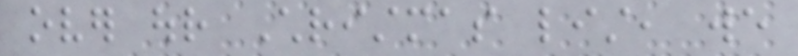over our Christmas list, we
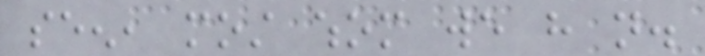seen, most whom we have not.
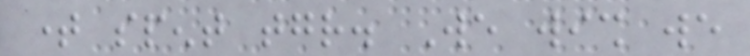time spent together. We wish we
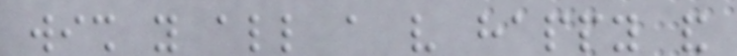wish you all a very happy and
